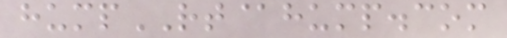humpRT@hump.com
